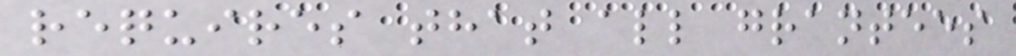requires that all grantees
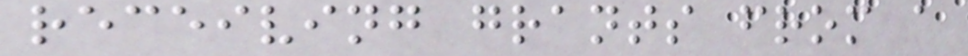receiving grants from a
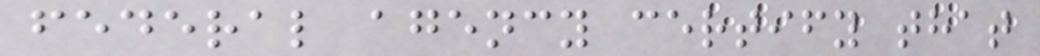federal agency certify that
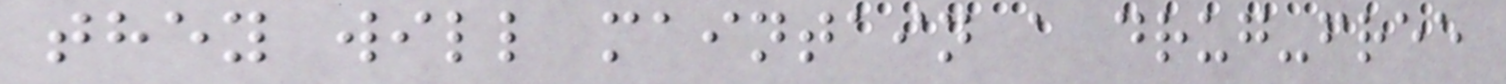they will maintain a drug-free
